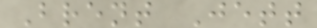Brent Jett
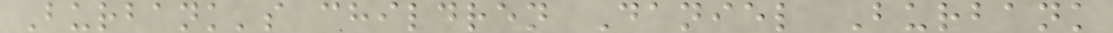Burbank's children Daniel Burbank
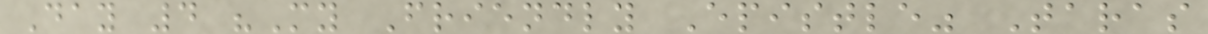Day 4 "My Friendly Epistle" Taras
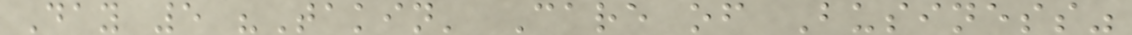Day 5 "Takin' Care of Business"
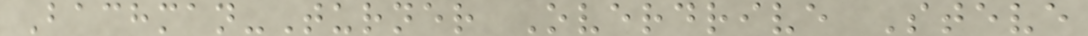Bachman-Turner Overdrive Steve
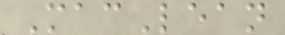MacLean
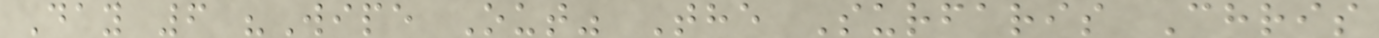Day 6 "Wipe Out" The Surfaris Chris
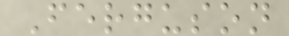Ferguson
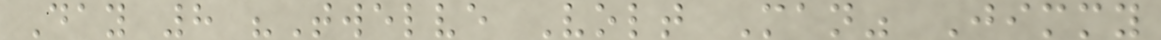Day 8 "Twelve Volt Man" Jimmy
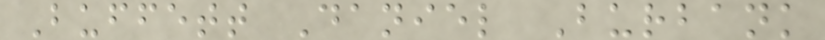Buffett Daniel Burbank
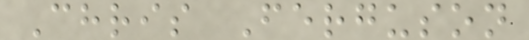Chris Ferguson
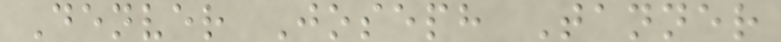Denver Joseph Tanner
